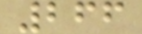266
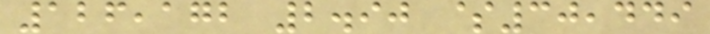126,172 2.90 $30,449
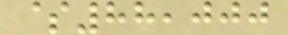$88,000
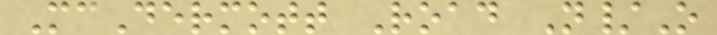McDermott Road N/O
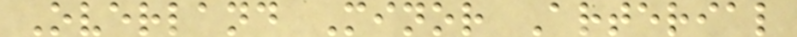Overland Minor Arterial
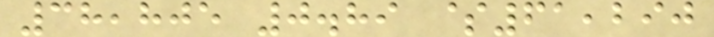38,805 0.89 $61,290
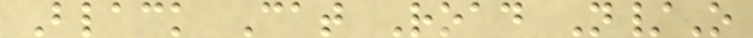Black Cat Road N/O
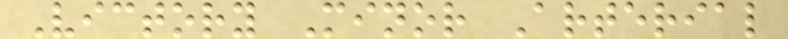Victory Minor Arterial
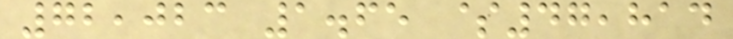72,023 1.65 $47,814
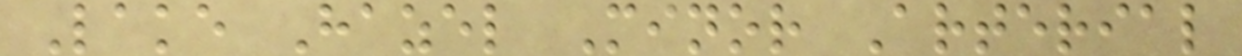Lake Hazel Minor Arterial
